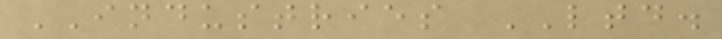INDUSTRIES LTD.
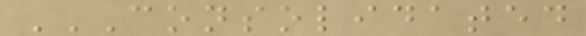CONSOLIDATED
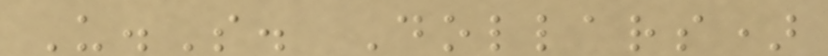U.S. Dollars)
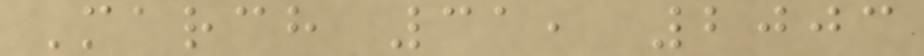March 31, 2003
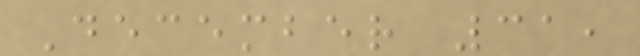December 31,
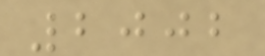2002
